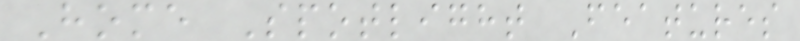Home Spotlight Features
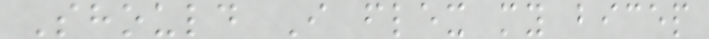Should I flex my bicep
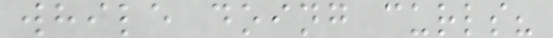while doing curls?
